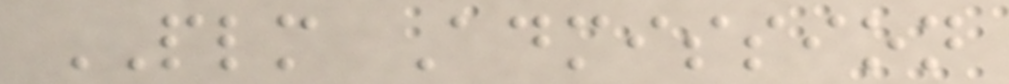PLM Admission
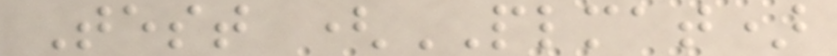Test (PLMAT)
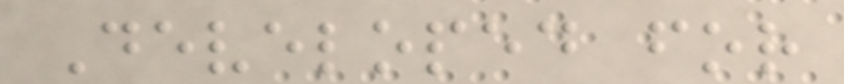Developed for
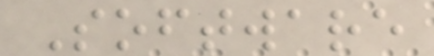Software
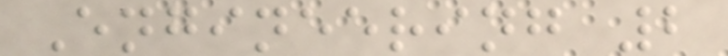Engineering 2
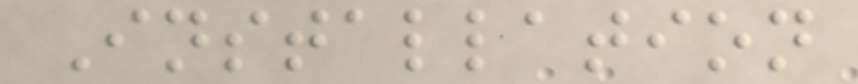Installation
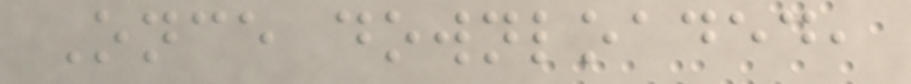Once downloaded,
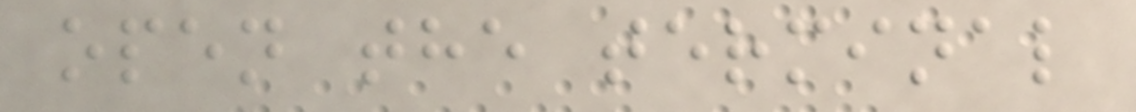open the terminal
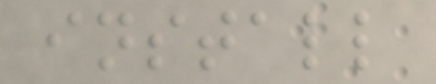install
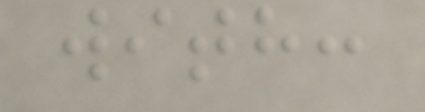with:
